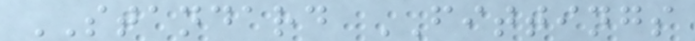STANDARD FITTINGS
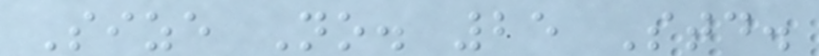Size No. 25 Std.
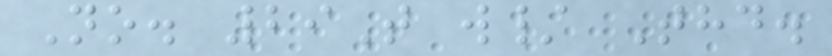No. 29T w/ Thd.
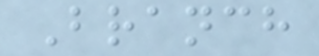Branch
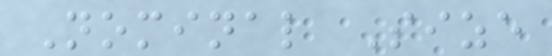Nominal Size
